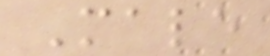Male
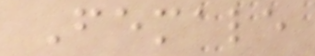Female
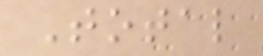Total
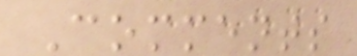Comments
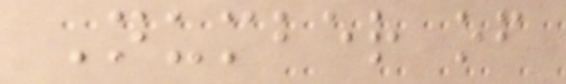Number of
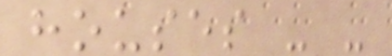houses - -
